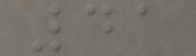41
